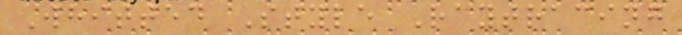Whitted Style Raytracing
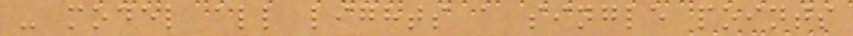- model all lights a single points
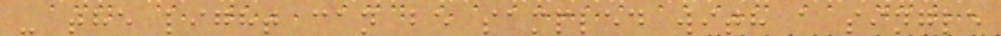- the light can be sampled with a single
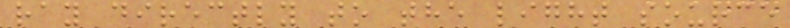ray directly to the light source
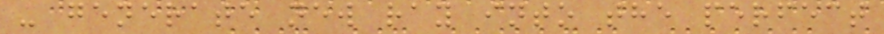- generate new ray into the perfect
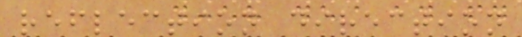reflection direction
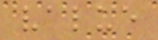value
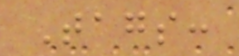Tags:
